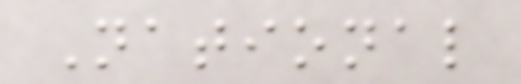National
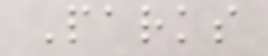Parks
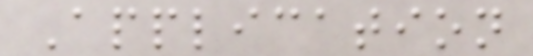Application
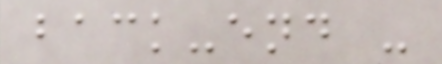back-end -
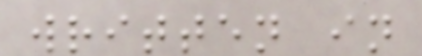written in
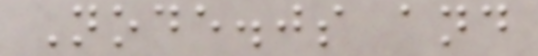Node.js and
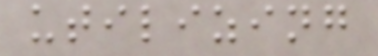utilizing
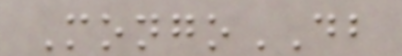MongoDB
